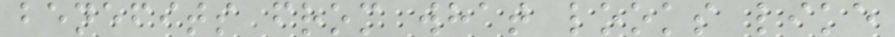benefits from what looks like
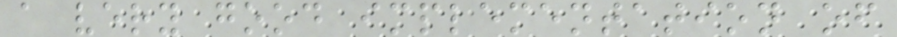a very good implementation of
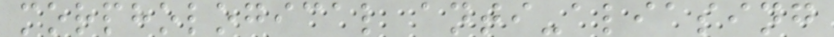morphological anti-aliasing
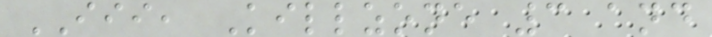III, Killzone 3 and
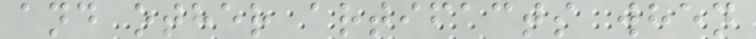and other artifacts when
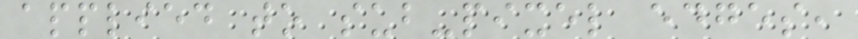applied to sub-pixel edges,
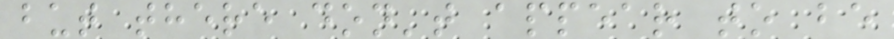but there don't appear to be
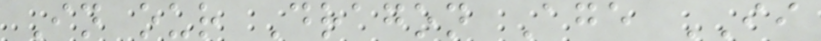In our Dragon Age II
